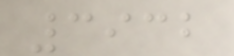3932
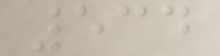534
